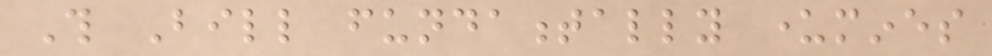This Bill fundamentally undermines
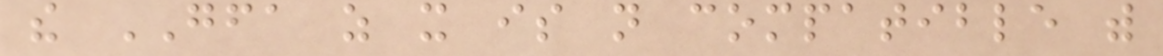the GFA as it is not compatible with
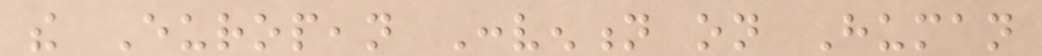the European Convention on Human
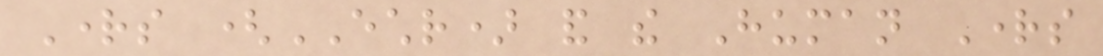Rights (ECHR) and the Human Rights
